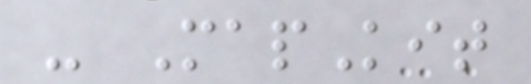- MapKit
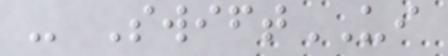- SwiftUI
